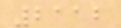2112
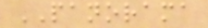PANORAMA
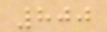800
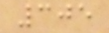305
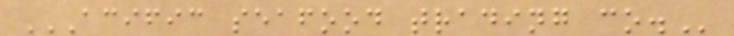ACIFIC SEAFOOD TRADING CO.
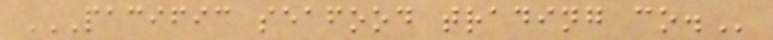PACIFIC SEAFOOD TRADING CO.
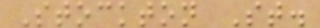Stockton St.
